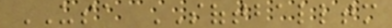USA SOFTBALLTM
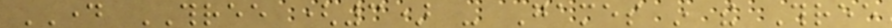DAY THREE (3) - Games in the Three
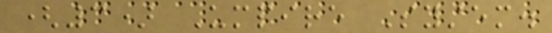(3) Umpire System.
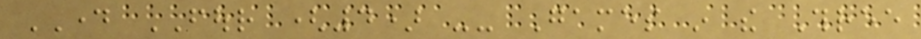DAY FOUR (4) -- Games in the Three
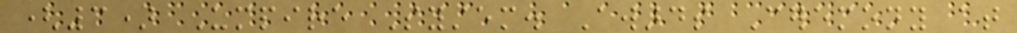(3) Umpire System. Awards Ceremony at
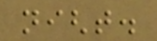night.
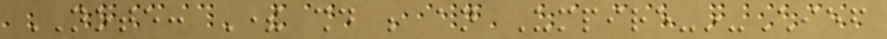NOTE: There should be an Umpire-in-Chief
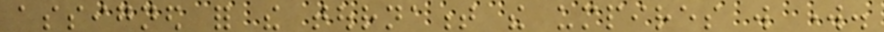assigned for the tournament the umpires will work.
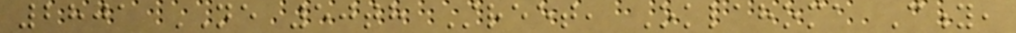2801 NE 50th Street, Oklahoma City,
